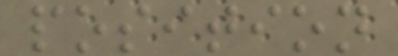position
